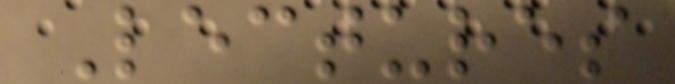Lectures
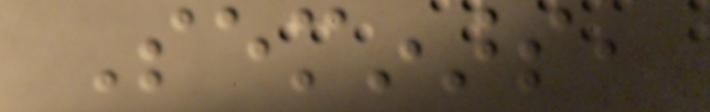Seminars,
